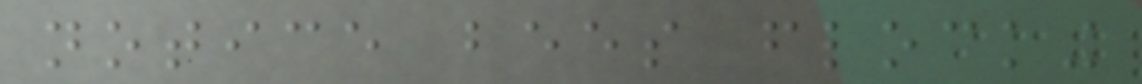notice bees flocking
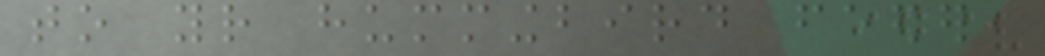to your hummingbird feeder,
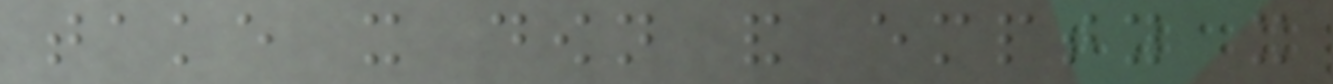take it down and empty it
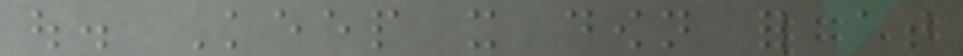out. Keep it down for at
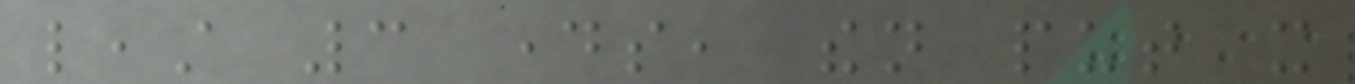least 3 days, then put it
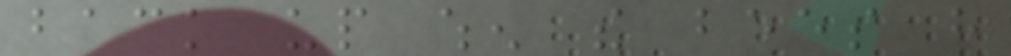back up when the bees have
